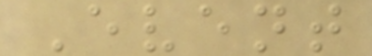Event
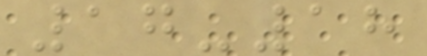17-18
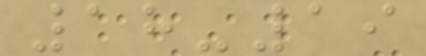18-19
